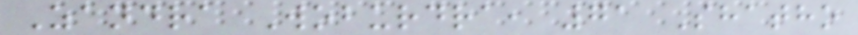Zandra Woburdra, 71 Shatho
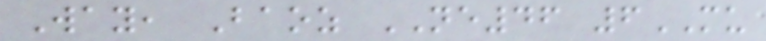Way, Baoz NE46 6MU
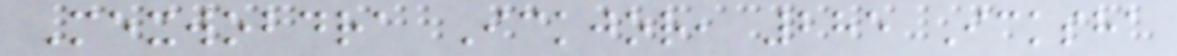Mexwobdra Ickjor, 285 Icksha
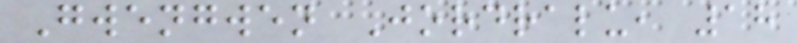Gwengwen Jordralu, 18
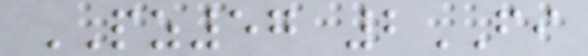PZ57 2FI
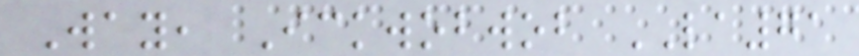Way, Ickwobwob LA71
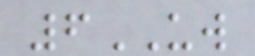6UW
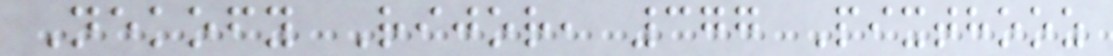Nekofy Rijor, 377 Pixthooz
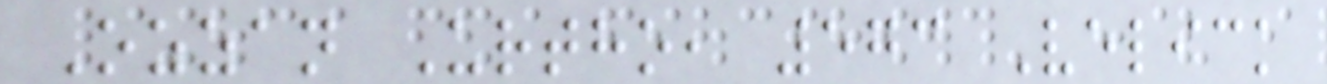Ozzan Urtho, 573 Velick
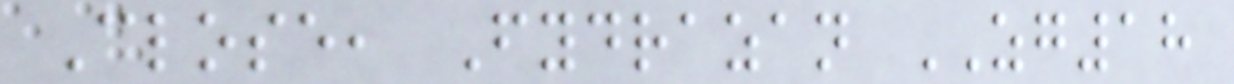Close, Fydrazan ZG18
